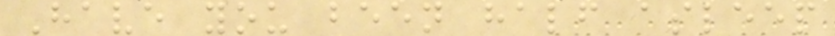Have you been half asleep
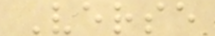Verse
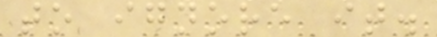to ignore it.
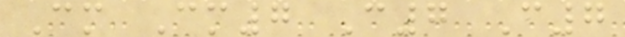Cm Cm7 C7 C7
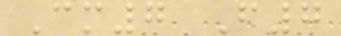Cm7 F7
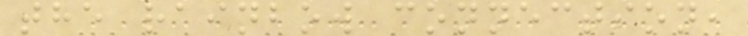the rainbow connection,
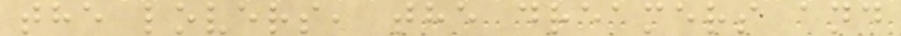the lovers, the dreamers and
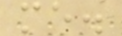me.
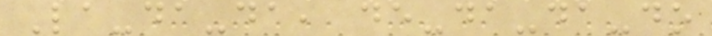La-da-da, de-da-da-do
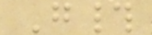G#
